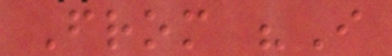From "I
